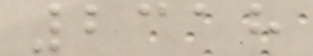2318
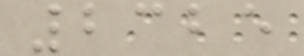2325
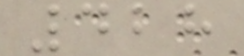428
